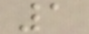1
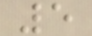5
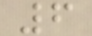6
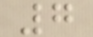7
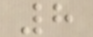8
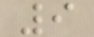9
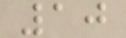10
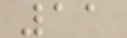11
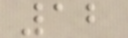12
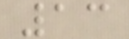13
